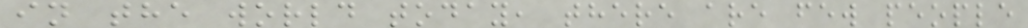in the world today, there are few people
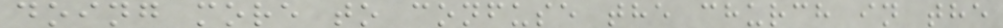doing more to confuse the church in the
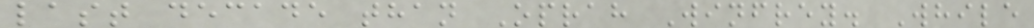last decade than Oprah Winfrey. While
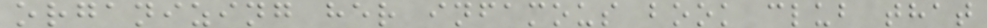organizing her infamous book club that
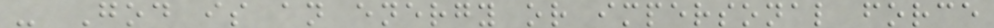- God is an energy or impersonal force
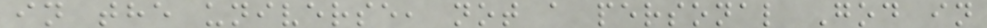in the universe, not a personal God in
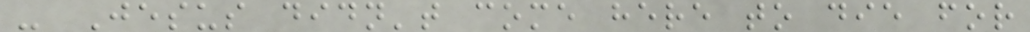- Jesus didn't come here to die for
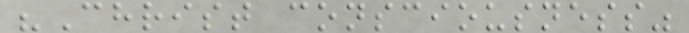"Christ consciousness"
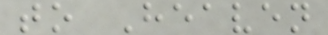to Heaven
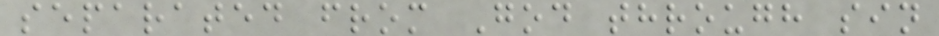separated from God through sin
